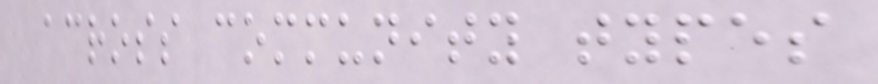across community types
